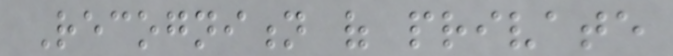Recognition of private
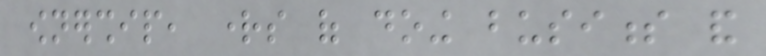ownership, rights of doing business and
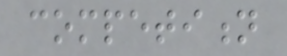competition
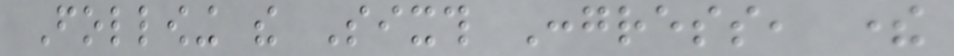Following the Sixth Congress, there
